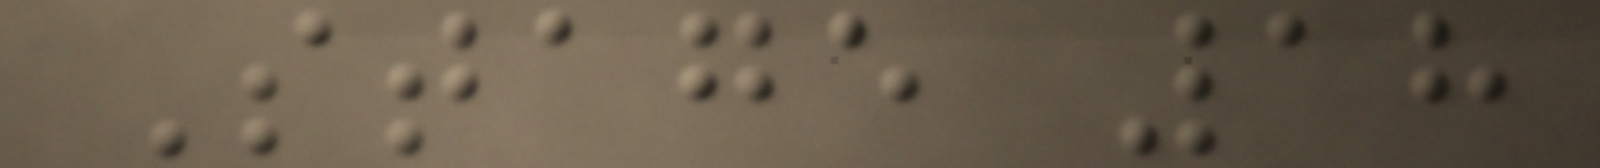Stage 18
